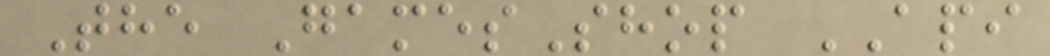The GamesShop API
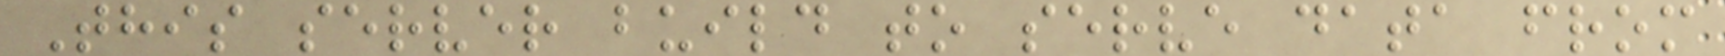This server build to serve data from
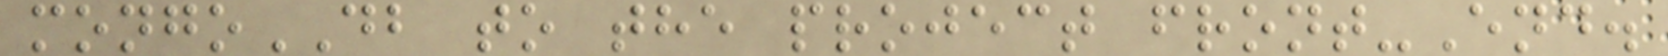mongoDB to the project front-End.
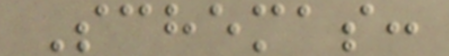Schemas:
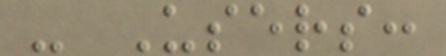- Users:
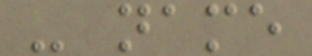- name
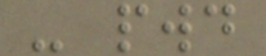- pwd
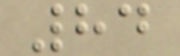84
